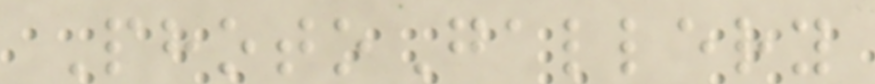PhotoGallery
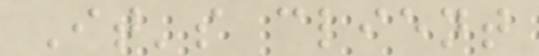It's client
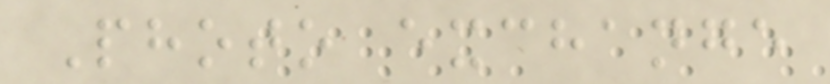Photo exchange
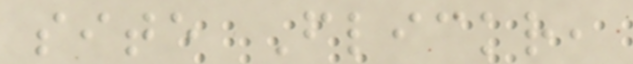site Flickr,
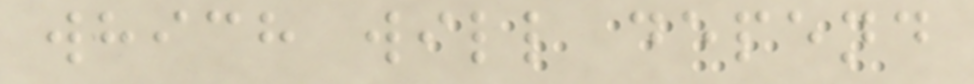which will depend
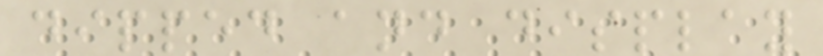dipped and display
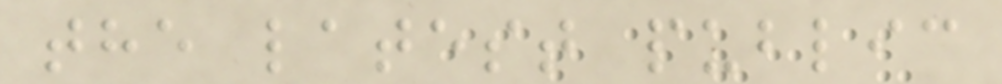the latest public
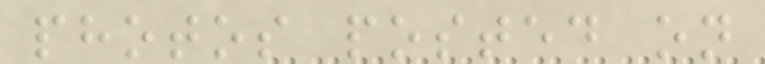photos posted on
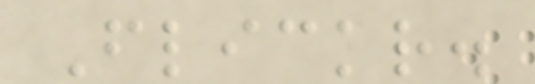Flickr.
